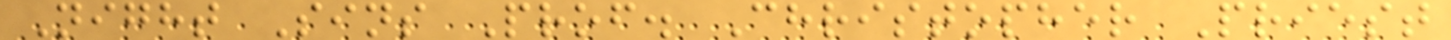Night Sins Prof. Christopher Priest
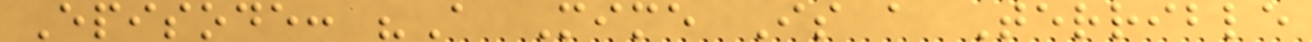Episode: "A Mime Is a Terrible
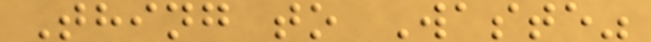Thing to Waste"
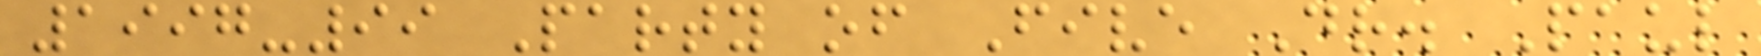1997-99 Party of Five Dr. Paul
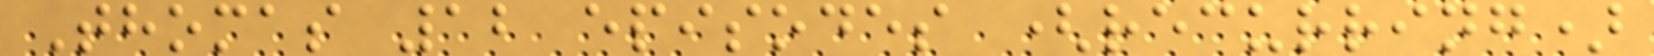Thomas 12 episodes (recurring)
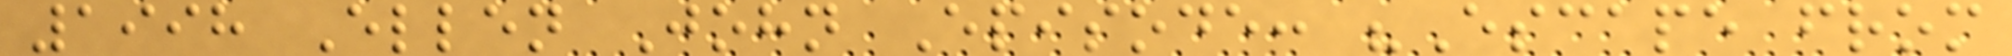1998 Ellen John Episode: "Escape from
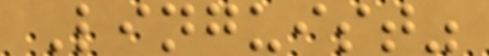Linguist"
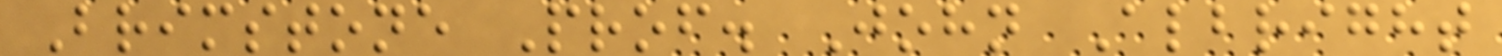Brimstone Prof. John Albright
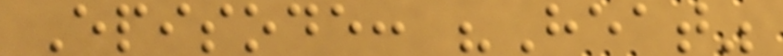Episode: "Heat"
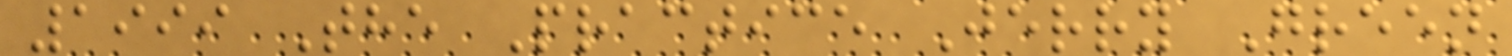1999 The Practice Jerry Green
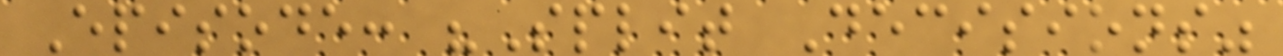Episode: "Split Decisions"
